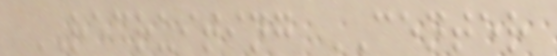RECRUITING CENTER
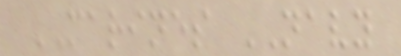MARINES NAVY
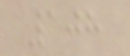108
